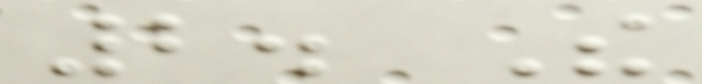2. The
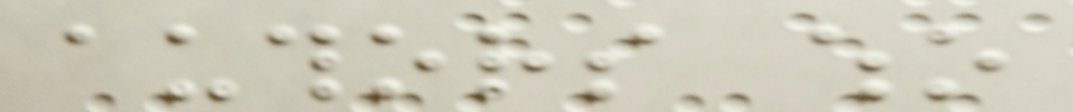authors who
